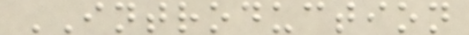INTRODUCTION
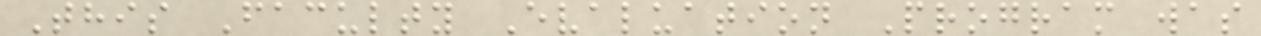This Faculty Evaluation Program was
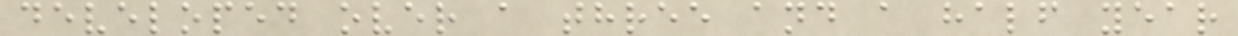developed over a three and a half year
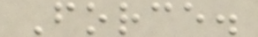Force.
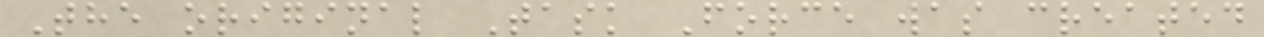The original Task Force was created
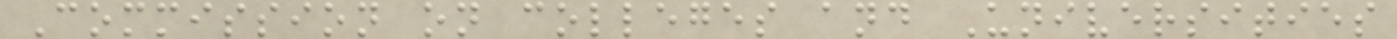Commission on colleges and Universities
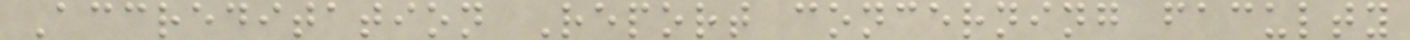Accreditation Report concerning faculty
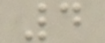4
